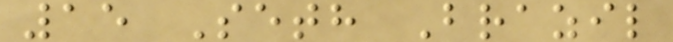15 Seth Brazil
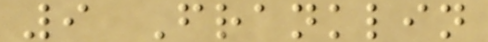9 Franklin
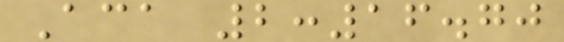Aca 2:16.70
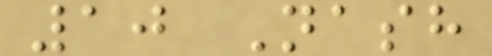10 Nash
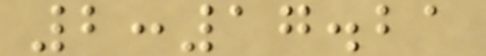2:17.21
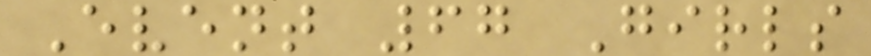Event 67 Girls
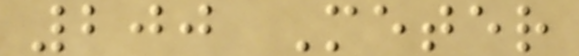200 Meter
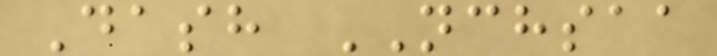Dash NCHSAA
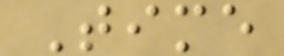Time
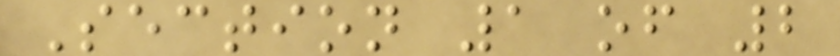Section 1 of 2
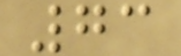73
